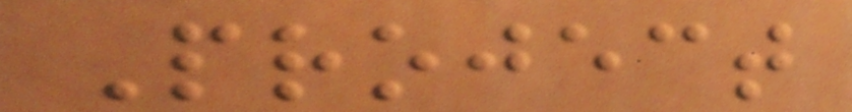Project
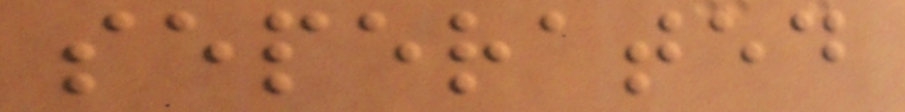seperated
